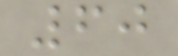60
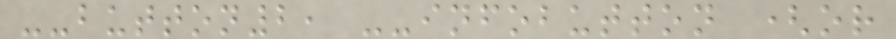--button2, --infobutton (or
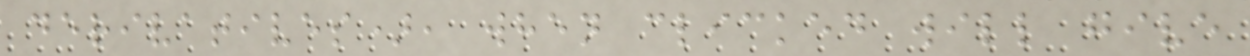derivatives), when clicked will give
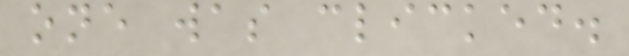one was clicked.
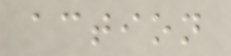action
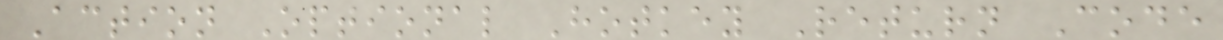Action Optional Hotkey Return Code
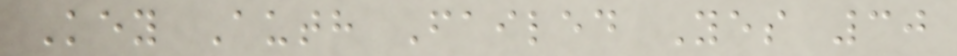Key Auth Failed Yes 30
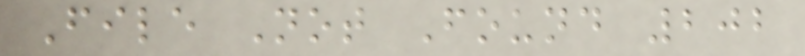File Not Found 202
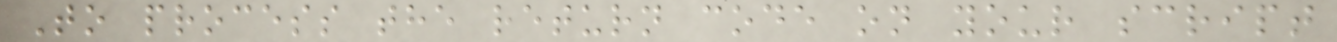To process the return code on your script
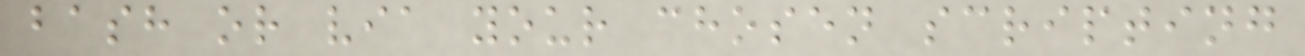bash or via your chosen scripting
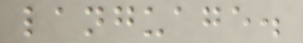language.
